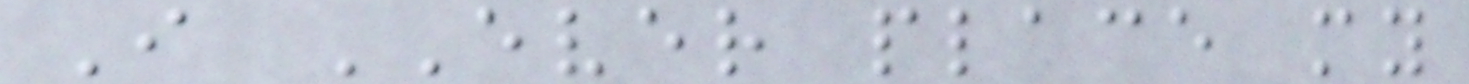I EVER place my
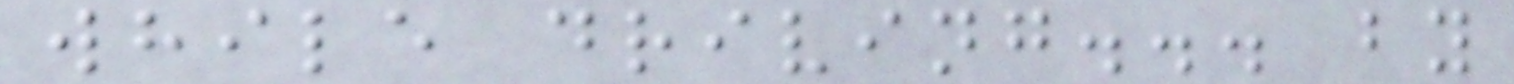while driving... by
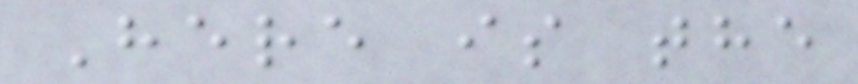Here is the
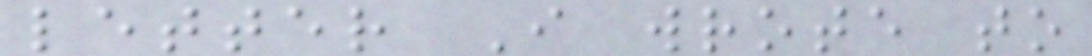letter I wrote to
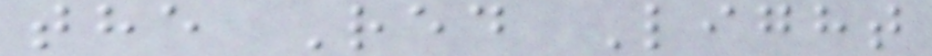the Red Light
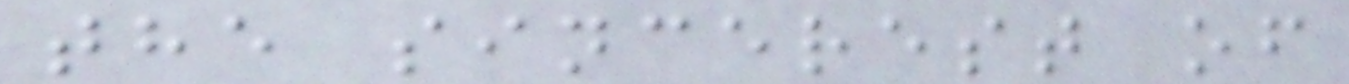the sincerest of
